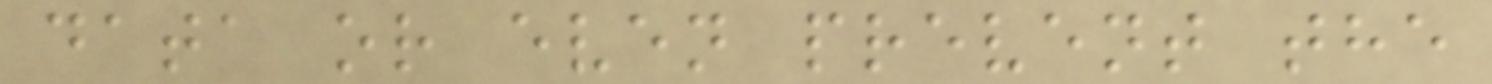data or even prevent the
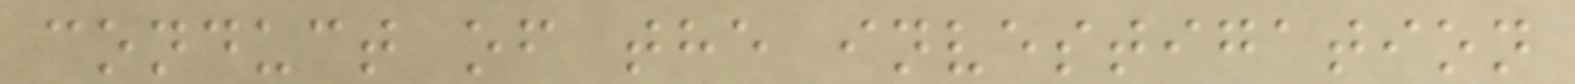conduct of the investigation
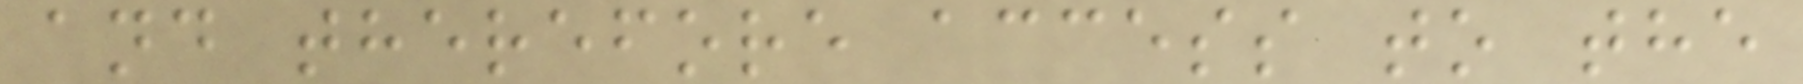and therefore access to the
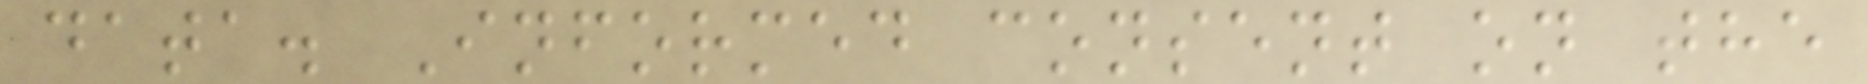data. Informed consent on the
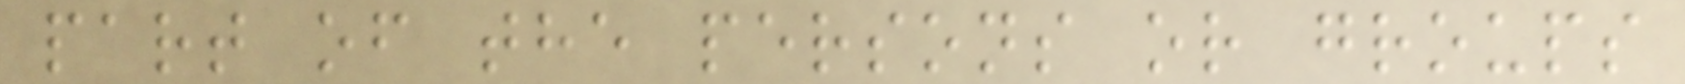part of the persons or groups
